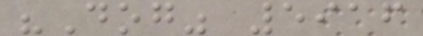"Dog" 5916
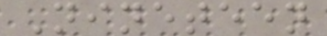Nineteen
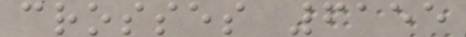crosses 6155
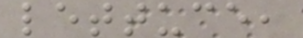lettuce,
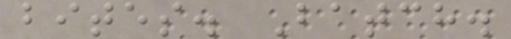bites. Batch.
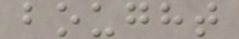bought
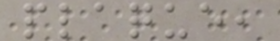plaque,
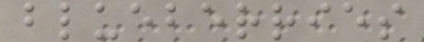blueberries
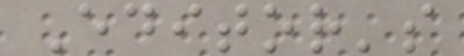Editor's
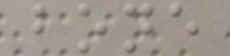bone
